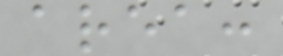area:
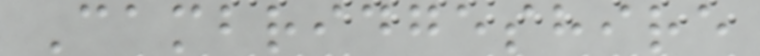Cambridgeshire
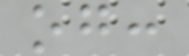og:
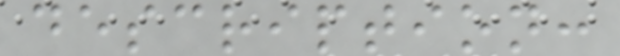description:
